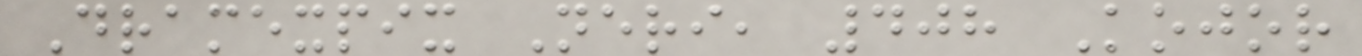Dramexpix Neri, 408 Kojor
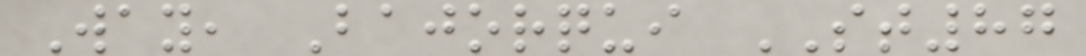Way, Bajorqui ST87
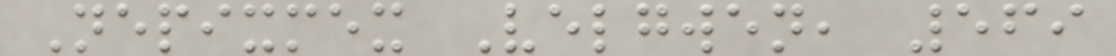Nepixmex Velgwen, 569
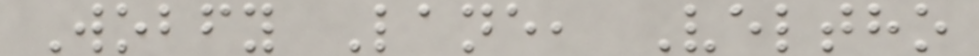Wobfy Lane, Veltho
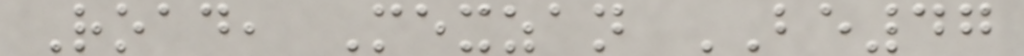Road, Mexzan BE47
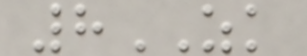8ZK
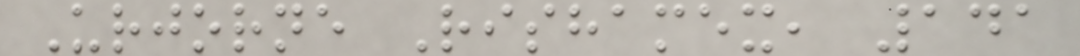Urjorne Rishamex, 141
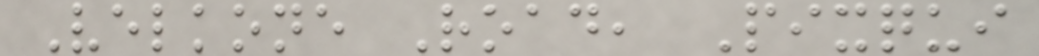Velkone Road, Pixqui
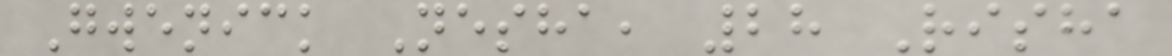Gwenick Nesha, 28 Risha
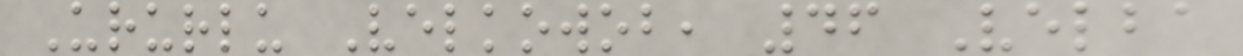Ururlu Velkowob, 46 Velba
